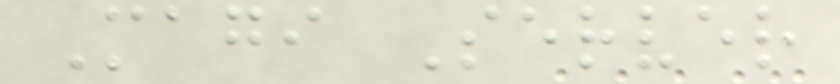Magi Server
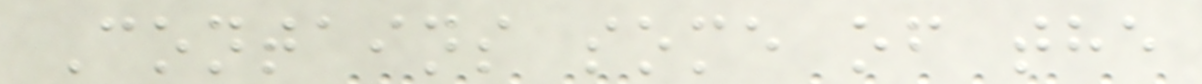Contains some of the
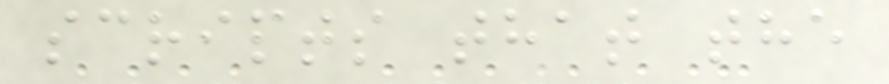scripts that the
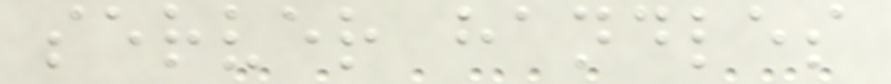server handles
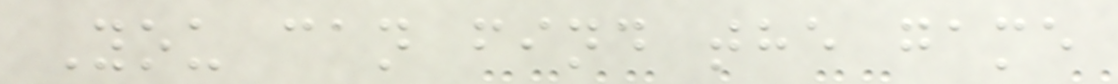You can find the game
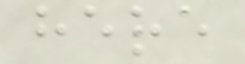here
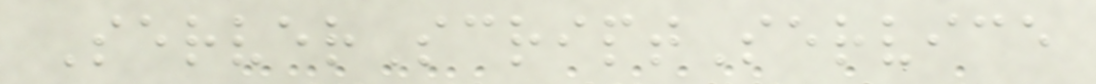ServerScriptService
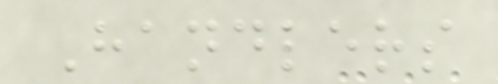Handlers
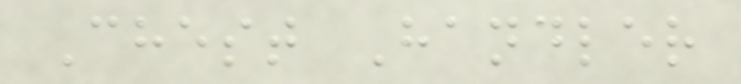Chest Handler
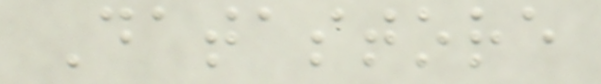Datastore
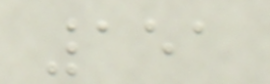151
